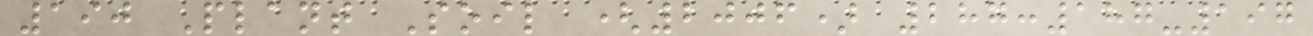190 Plant Soil (2006) 287:187-197
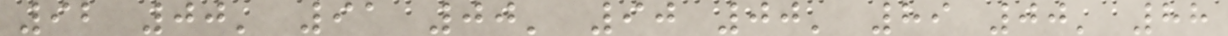92 00' 91 00' 90 00' 89 00' 88
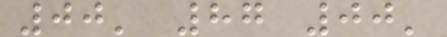00' 87 00'
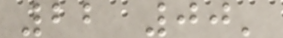22 00'
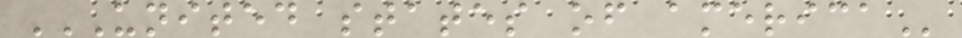UNITED STATES OF AMERICA
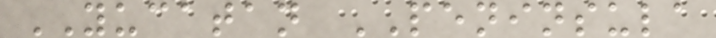YUCATAN PENINSULA
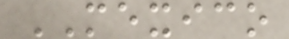MEXICO
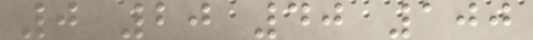0 20 40 100
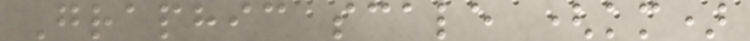Graphic scale (km)
